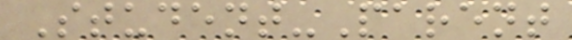Student-Parent
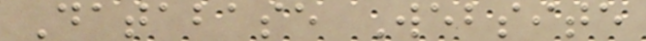Database Website
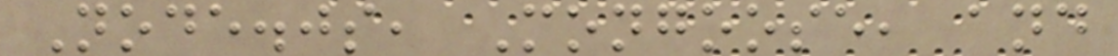Node.js, Mongoose, and
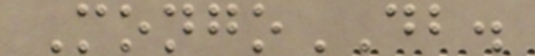MongoDB.
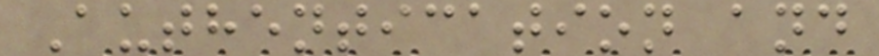Authentication and
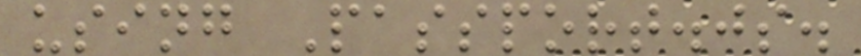using Passport.js.
